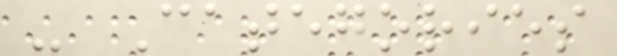- Categories
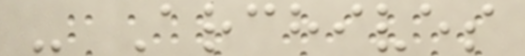- Archives
